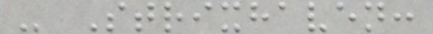- Strixhaven:
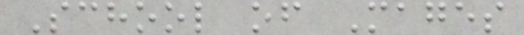School of Mages
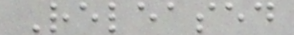Released
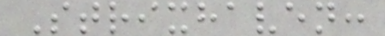Strixhaven:
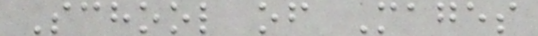School of Mages
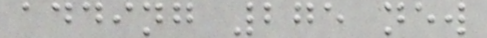adding 275 new
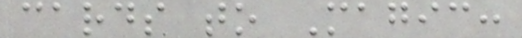cards to Magic:
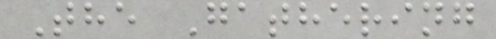The Gathering
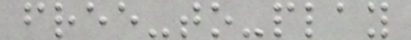free-to-play
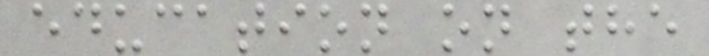education on the
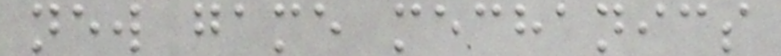new game mechanics
